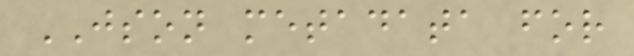JSON metadata for
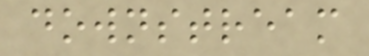downstream
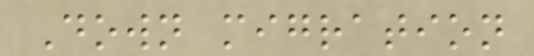Down migration
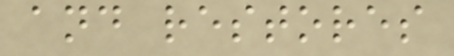and restores
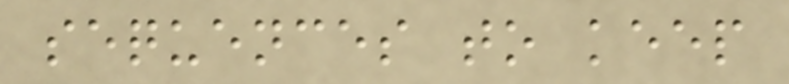sequences to keep
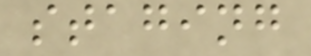staging
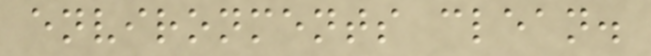environments clean.
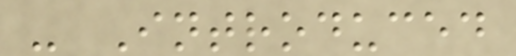- Introduced
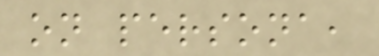on persona,
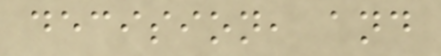decision, and
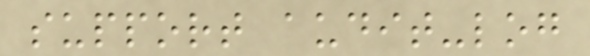support audit-log
